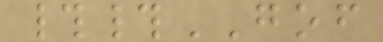##GOF
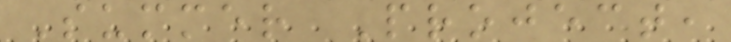Summer Project,
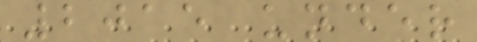2015 under
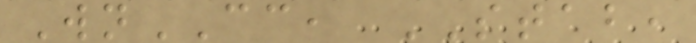WnCC, STAB,
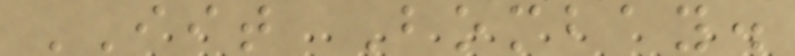IIT Bombay.
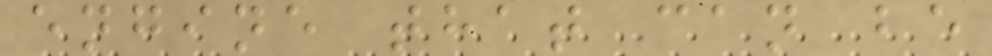engine that can be
